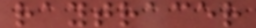raytracer
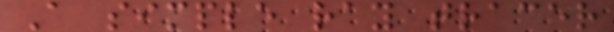A simple ray tracer
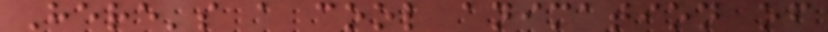Here's a cool animation of
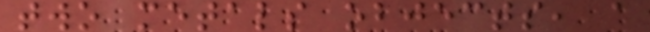two metals objects, a
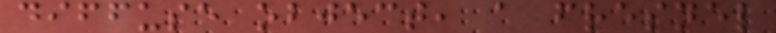diffuse object, a fresnel
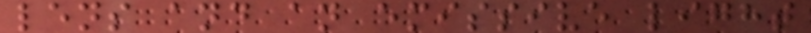lens and an emissive light
